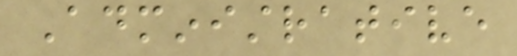Administrative
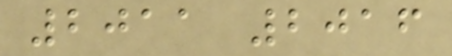2011 2016
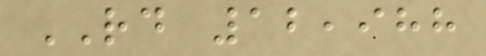RD 12,988
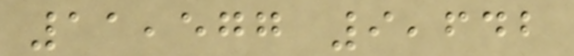11,577 9,642
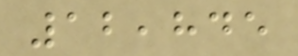12,845
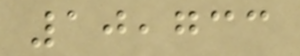10,733
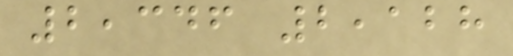2,346 2,128
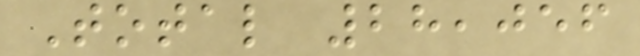Total 28,056
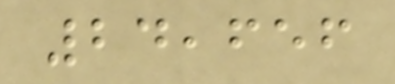24,656
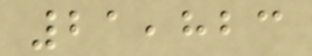21,823
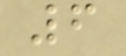6
